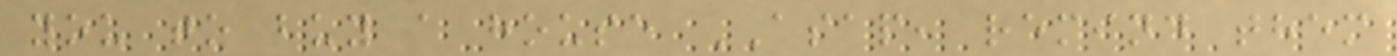you to buy a house ASAP, remind them
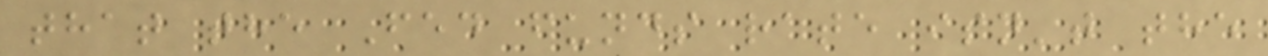that the Fed funds rate isn't the
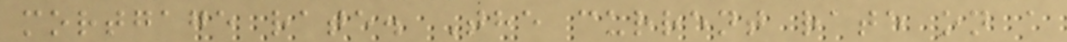mortgage rate. The current rate on a
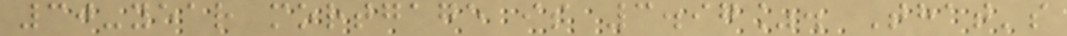30-year mortgage is 3.97%. That's
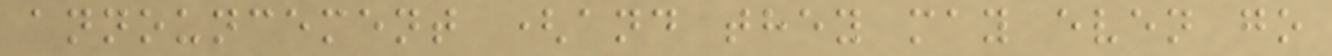announcement (and they may even go
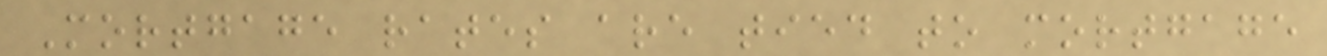Mortgage rates are tied to mortgage
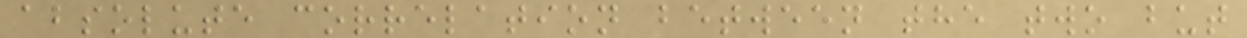absolute correlation between the two but
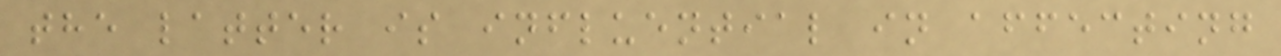the latter is influential in affecting
